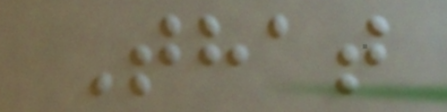That
